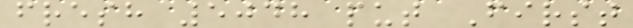fresh 5048 put First
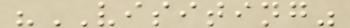"VISITING"
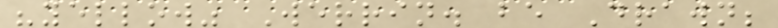"yellow" Werrin. be Drawn;
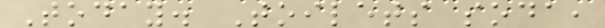Today. Toilets soda,
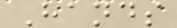Hands
